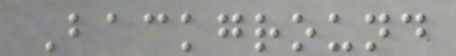Background
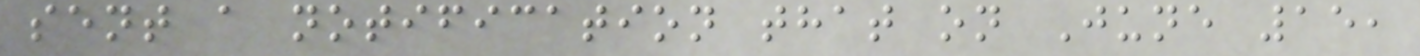sent a notification that on June 15,
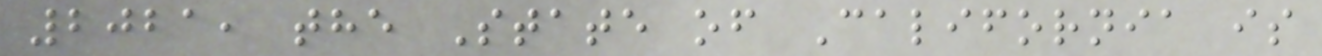2021, the State of California is
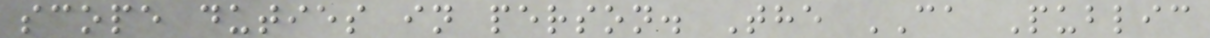scope duties in person. The CA Public
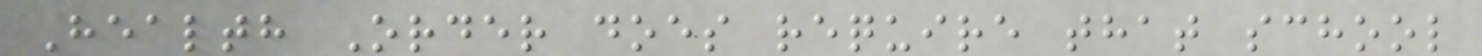Health Order does require that school
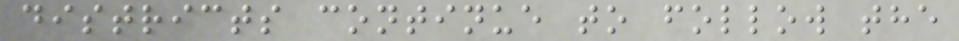districts continue to follow the
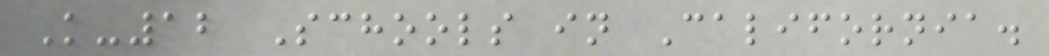K-12 Schools in California.
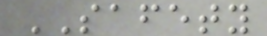SAFETY
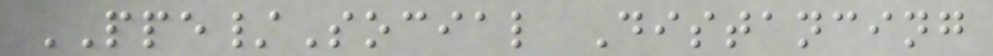PPE/Social Distancing
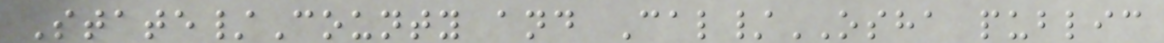State/County and Cal/OSHA public
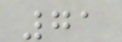71
